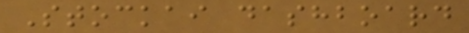Stockai dashboard
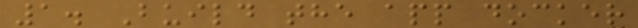1. Build the app docker
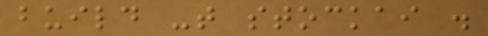build -t stockai .
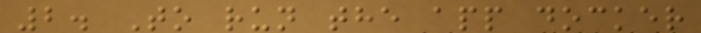2. To run the app docker
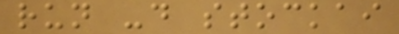run -d stockai
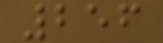256
